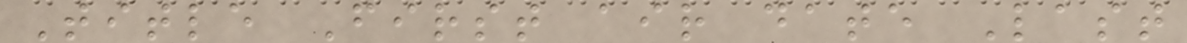Title First air date Last
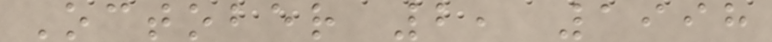October 2, 1998
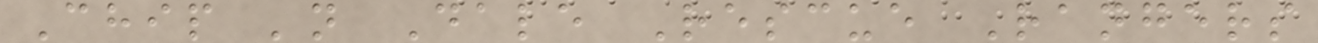Chip 'n Dale Rescue Rangers
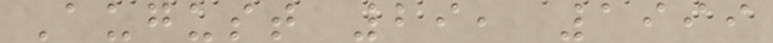August 29, 1999
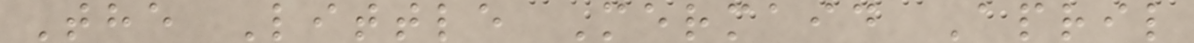The Little Mermaid April
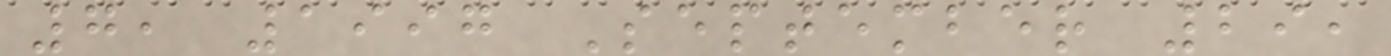7, 1997 September 29,
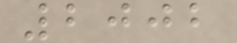2002
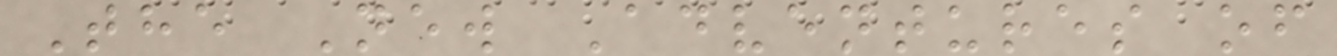The New Adventures of
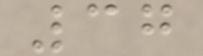37
